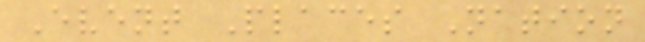Event Places Nation
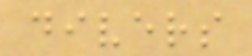divers
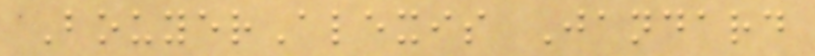BouyerAlexis Jandard
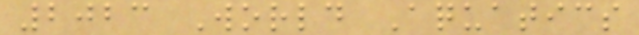2023 World Aquatics
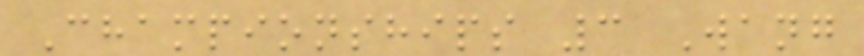Championships 3 Wang
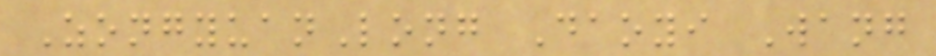ZongyuanLong Daoyi Wang
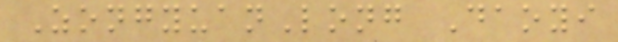ZongyuanLong Daoyi
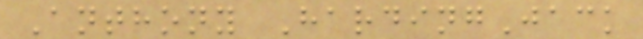Anthony HardingJack
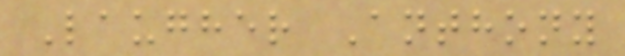Laugher Anthony
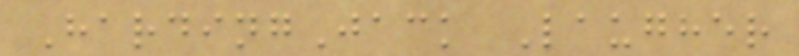HardingJack Laugher
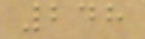248
